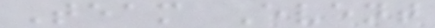Team Event
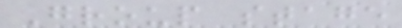Group stage
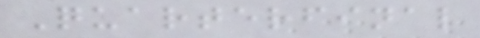Quarterfinal
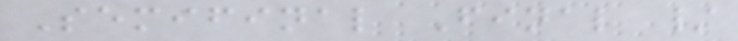Semifinal Final /
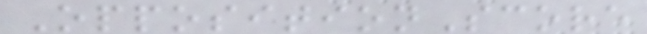OppositionScore
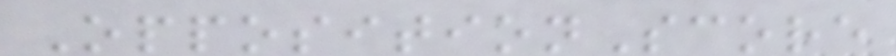OppositionScore
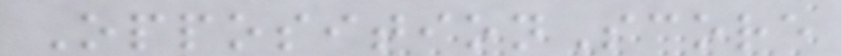OppositionScore
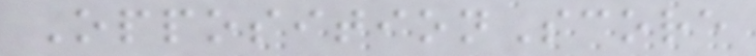OppositionScore
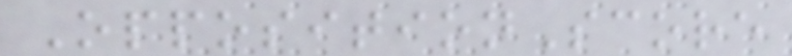OppositionScore
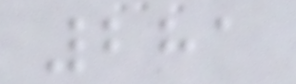281
